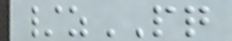/zPQ
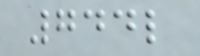744l
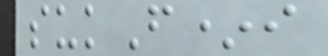sukF*i
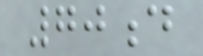70d
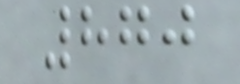870
